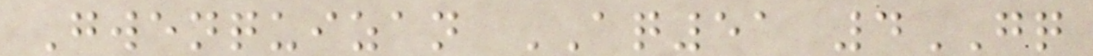Gwenquizan AQ51 4GQ
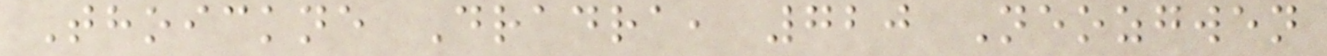Thoickne Dradra, 720 Neozgwen
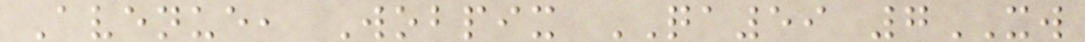Avenue, Wobpix QA59 7XW
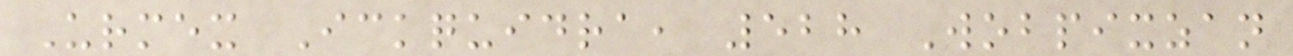Urmex Ickquidra, 528 Wobpixzan
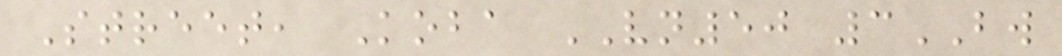Street, Koba VN50 3BW
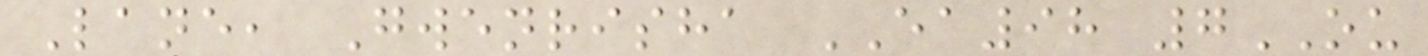Lane, Gwenrisha EA98 7OU
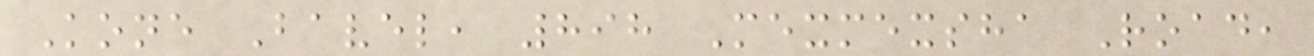Kone Bavel, 898 Mexmexsha Road,
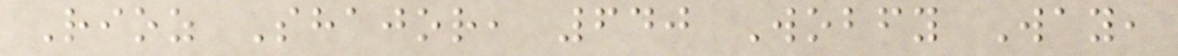Rioz Shajor, 640 Wobfy Way,
